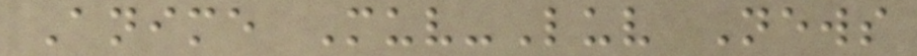Anime Muv-Luv News
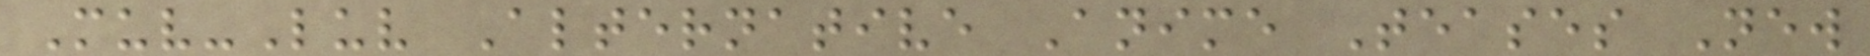Muv-Luv Alternative Anime Teases New
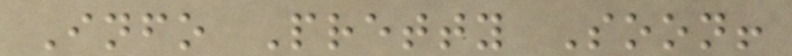Info Pretty Soon!
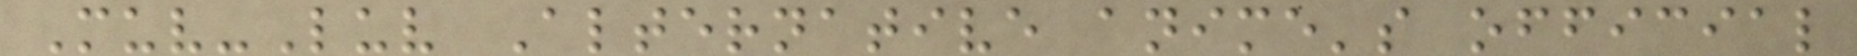Muv-Luv Alternative anime's official
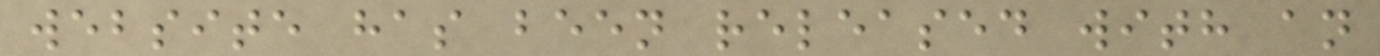website has been released with an
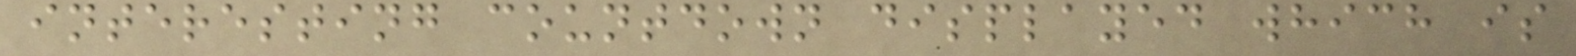interesting countdown displayed which is
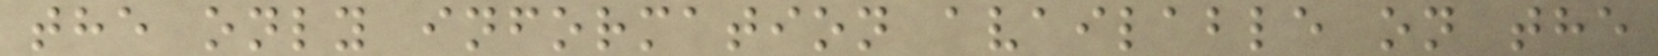the only information available on the
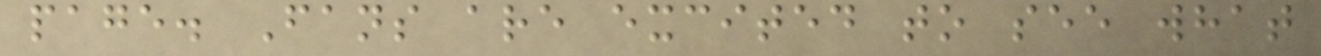page. Fans are excited to see what
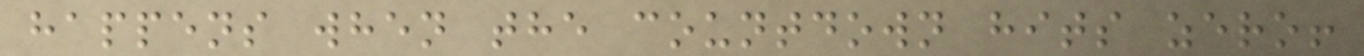happens when the countdown hits zero!
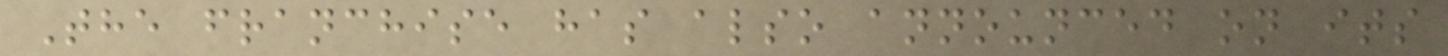The franchise has also announced on its
